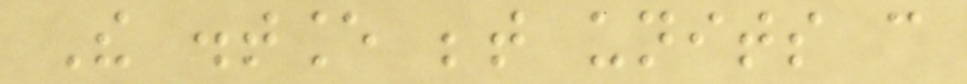The distance between units can
